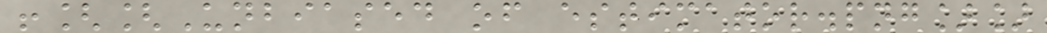![[Unbiased of estimator.png]]
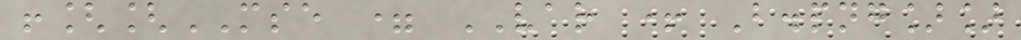![[MSE = VAR + B.png]]
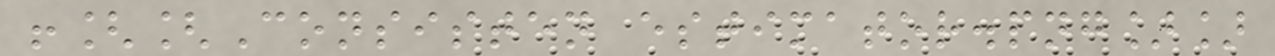![[Consisten estimator.png]]
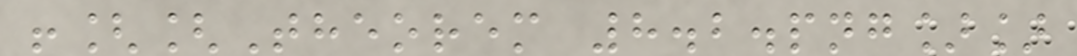![[Theorem 8.2.png]]
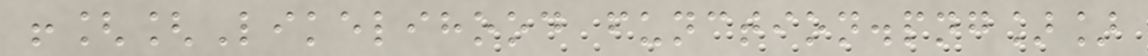![[Likelihood function.png]]
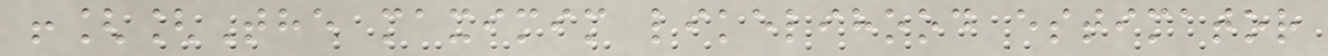![[The maximim likelihood estimator
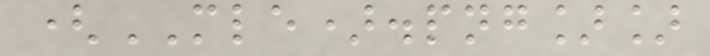(MLE).png]]
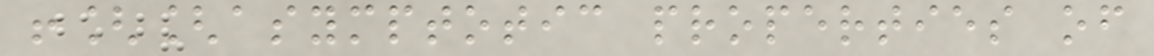![[asymptotic properties of
